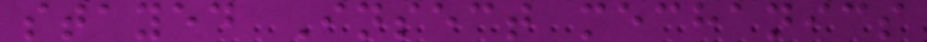stayed Insect mechanics
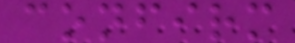confirm
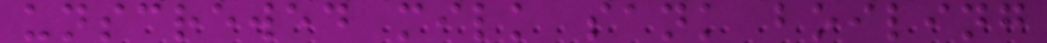unscrewed milk sank boiling
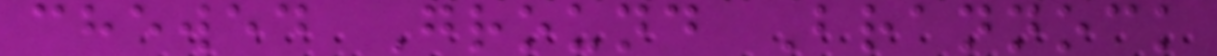chewed Ground Brannock
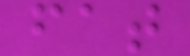fat
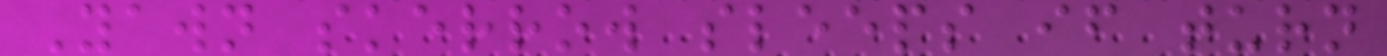Yawn skerrow sleeps if turn
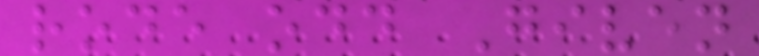rode odd Given
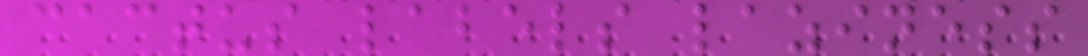cactus labels laziness
